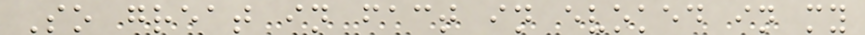So great in fact in evoked in my
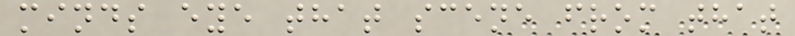minds eye that scene from that
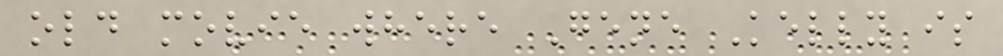old movie where Gene Kelly is
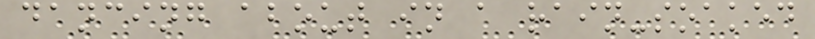dancing about in a rain-soaked
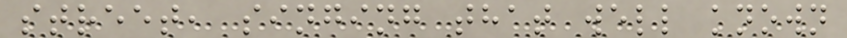street, singing that well known
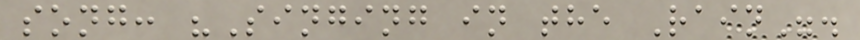song: "Singing in the Rain".
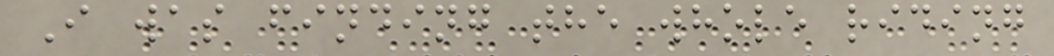I was finding the whole riding
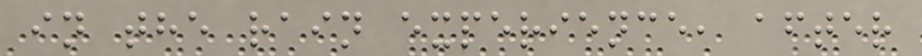in the rain experience, after
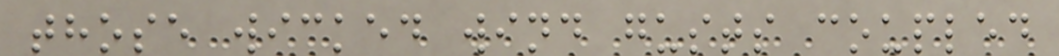those wicked wind gusts coupled
